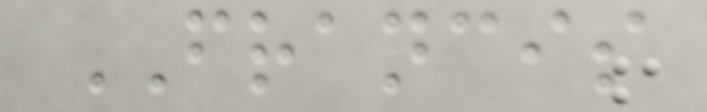FRANCIS
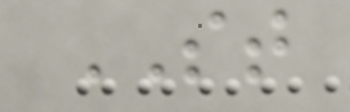ST
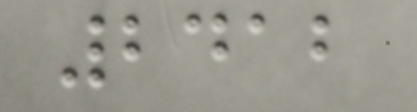2412
